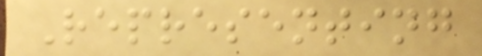Representing
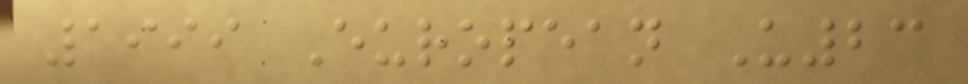1999 European U23
